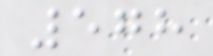578
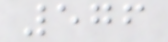576
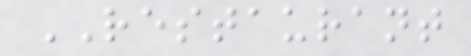RESTAURANT
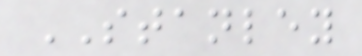STANLEY
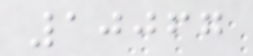10067
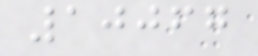10067
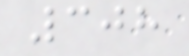308
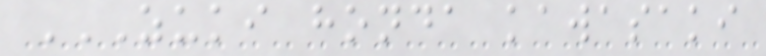ZUKI HONDA KAWASAKI
